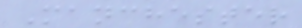Manchester
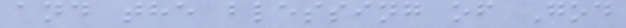and the blessing of God
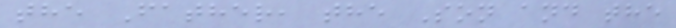the Father, the Son and the
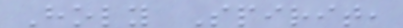Holy Spirit,
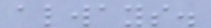always.
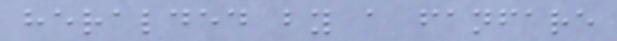heralded by a fanfare
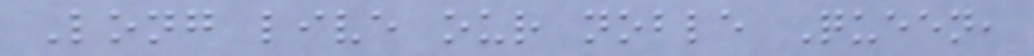Long live our noble Queen,
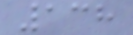138
